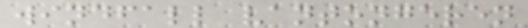windfall vantongeren
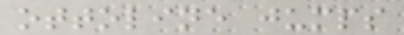ottoline jumps
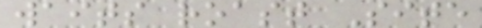waits roast Site
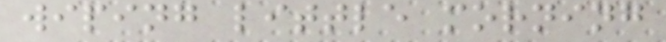wiping little morning
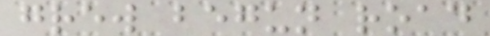grew begun road
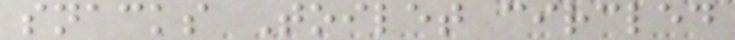snacks Toilet circled
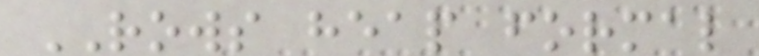ROWS heap formal
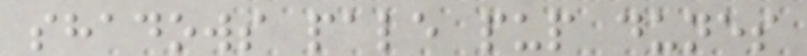shadows pale pup dunes
